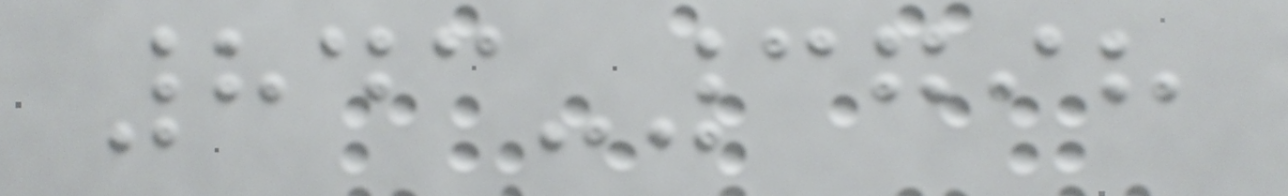843-3798
